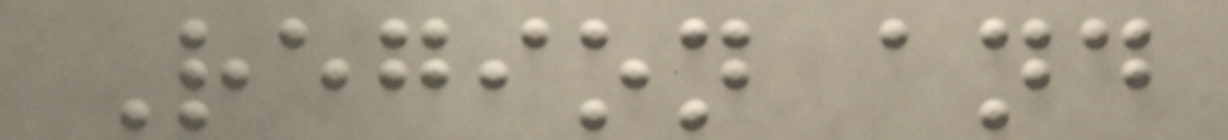Region and
